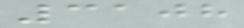3108
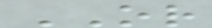OR
